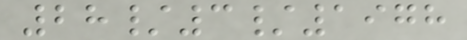28/3/1978
